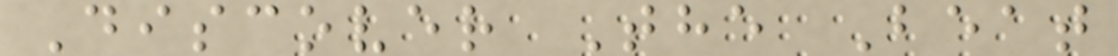Discover The Beat
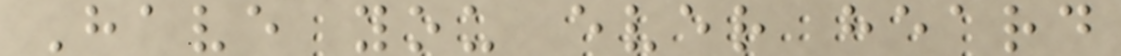Have you ever heard
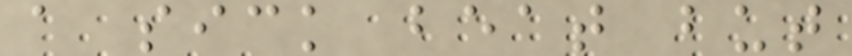a sick beat but
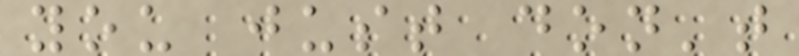you just don't
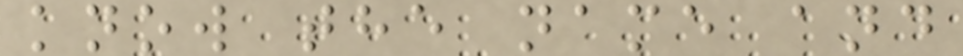know the name and
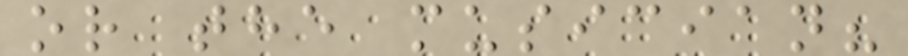or the musician?
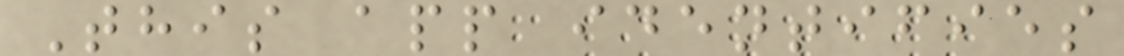This app identifies
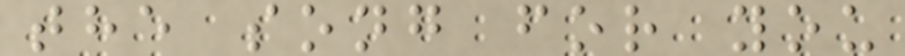the song for you
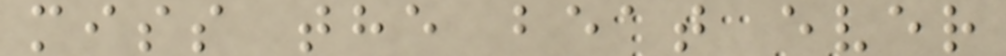miss the beat ever
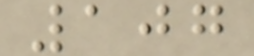107
